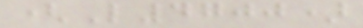(L4700)
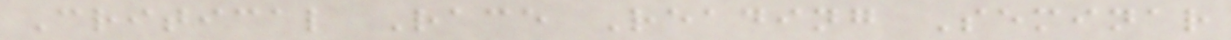Critical Race Reading Seminar
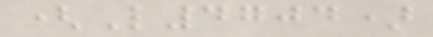(L4704)
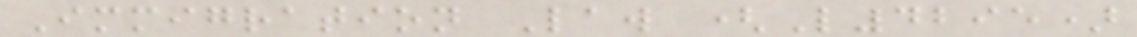Immigration Law (L4295)
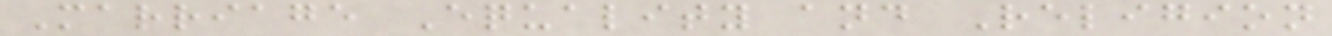Marriage Equality and Religion
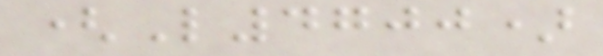(L4700)
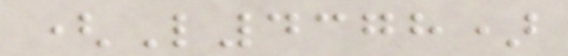(L4378)
